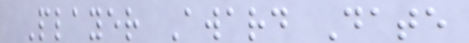Player Award Date
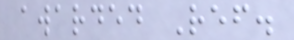awarded Ref.
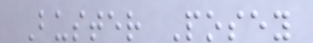Buster Posey
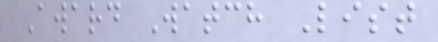Award Watch List
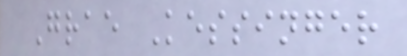Grae Kessinger
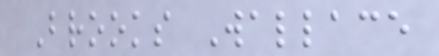Brooks Wallace
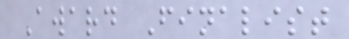Award Finalist
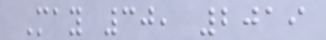May 30, 2019
